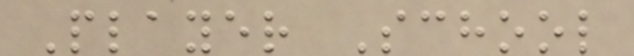Player School
